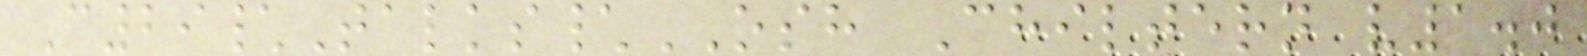C29\Talks\OSH Chiltern v1.0
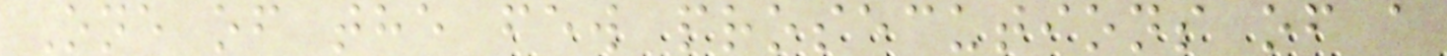One of the few prosecutions of a
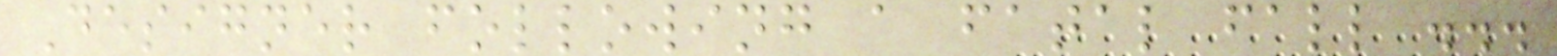Designer following a fatal fall ...
